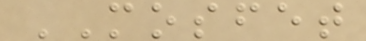MOSFET
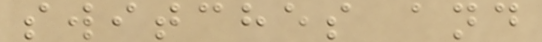switches and
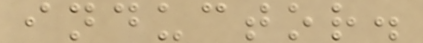inductor.
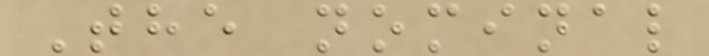The nominal
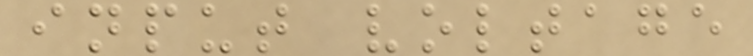input voltage
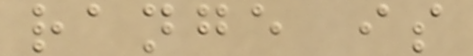range is
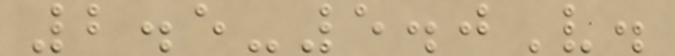2.5-5.0V.
